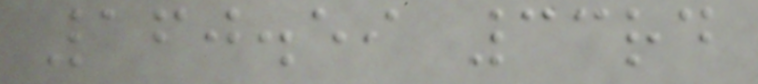160.59 33rd
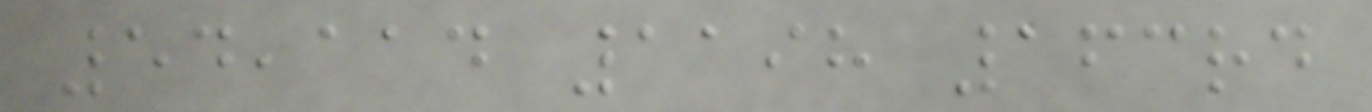54,114 1198 163rd
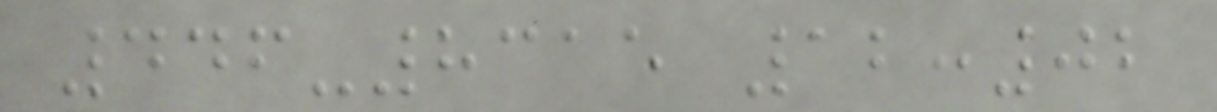446-8315 12:02
